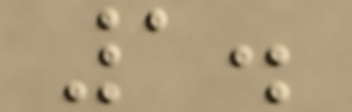1.
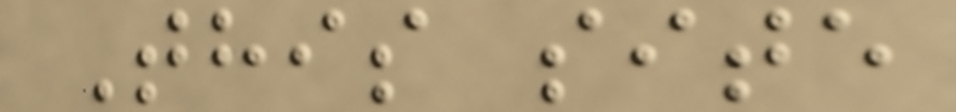This site
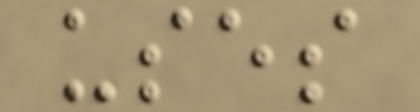uses
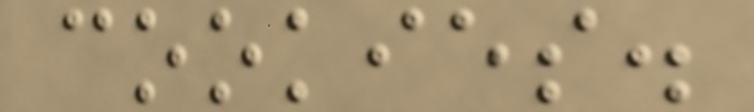cookies.
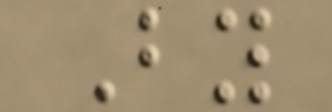By
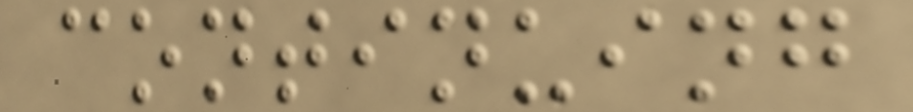continuing
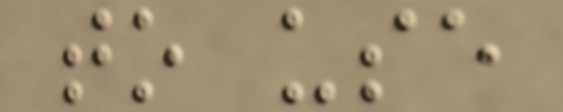to use
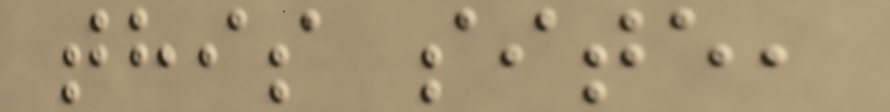this site,
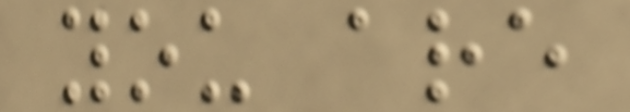you are
